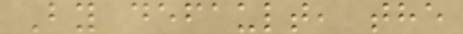By default, the
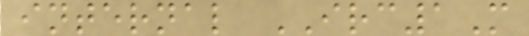internal IRC1M
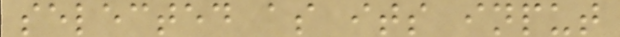selected as its input
